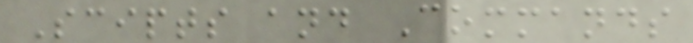Scipts and Commands
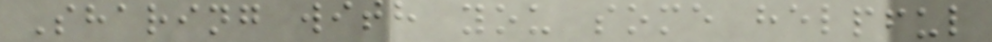Sharing with you some helpful
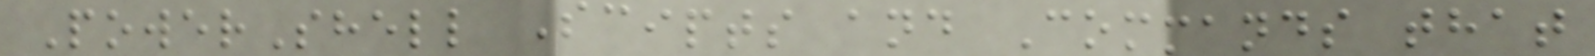PowerShell Scipts and Commands that
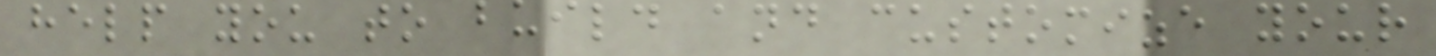help you to build and customize your
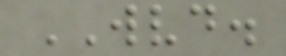WVD.
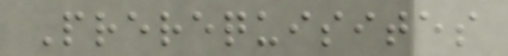Prerequisites
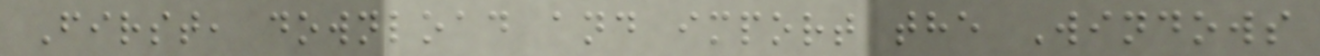First, download and import the Windows
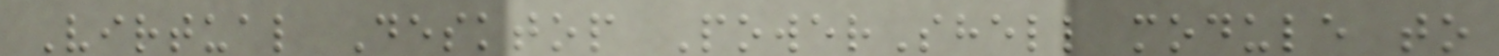Virtual Desktop PowerShell module to
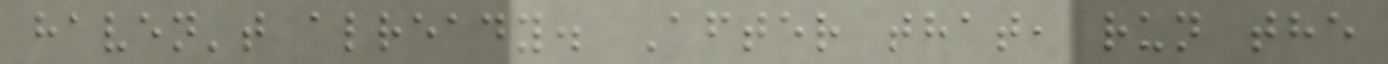haven't already. After that, run the
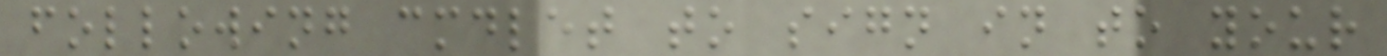following cmdlet to sign in to your
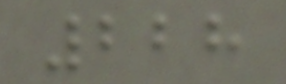228
